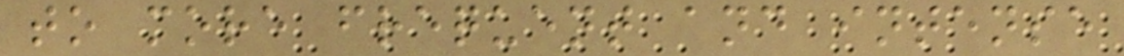to more frequent and intense
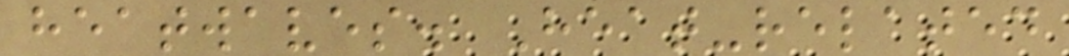heatwaves. Heat-related
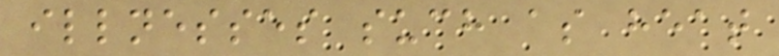illnesses such as heat
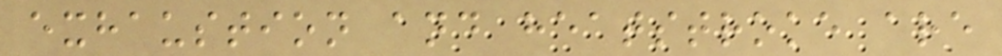exhaustion and heatstroke are
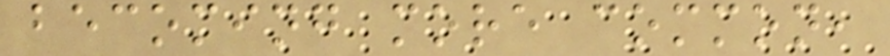becoming more common,
